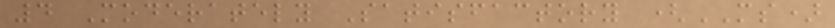4 Moderately Satisfactory (MS)
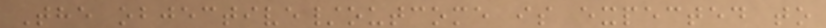The objective/outcome is expected to
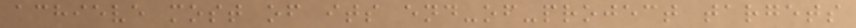achieve most of its end-of-project targets
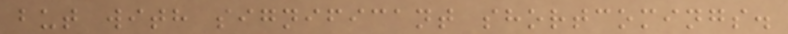but with significant shortcomings.
